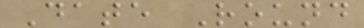Date Round
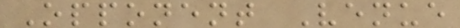Opponent Venue
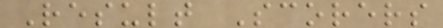Result Scorers
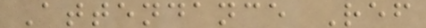Attendance Ref
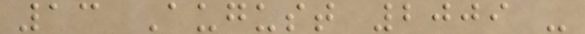13 August 2009 -
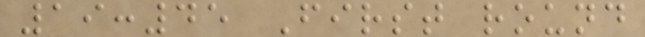19:45 First round
